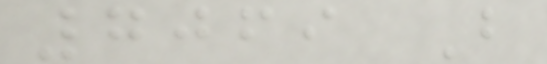7069 B
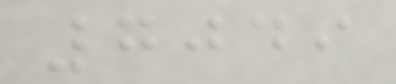7049
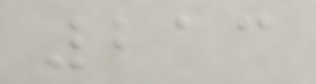213
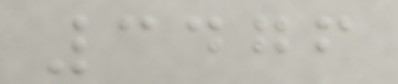3476
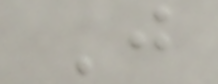J
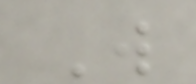W
